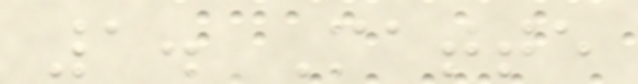1. Matte
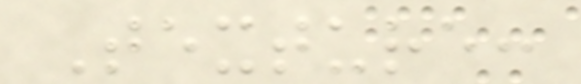Texture:
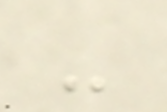-
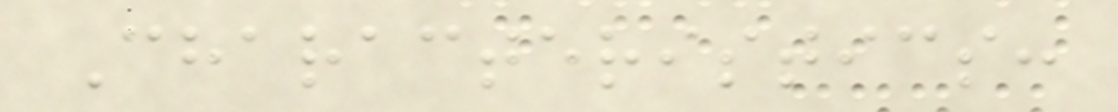Characteristics:
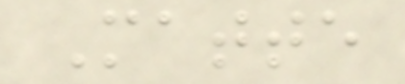Matte
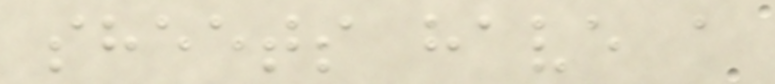sheets have a
